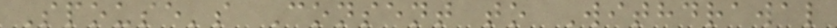Spouse's Consent to Withdrawal
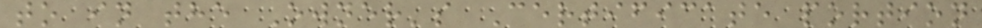to in the Owner's Certificate portion
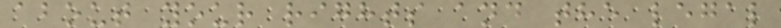about your rights and the legal
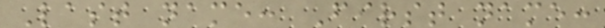Last name: First name:
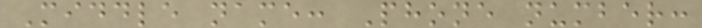Middle name: Phone number:
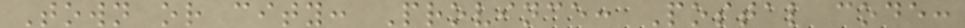Town or city: Province: Postal code:
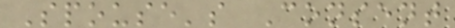Spouse's Consent
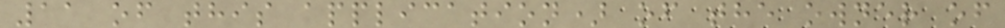11 of this application) of the owner of
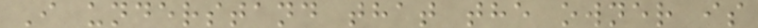I understand that the owner is
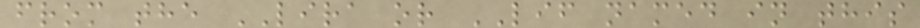from the LIRA or LIF named in this
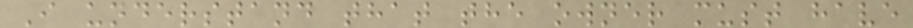I understand that the owner must have
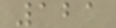121
